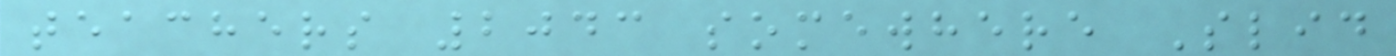teachers 2043 somewhere Slid
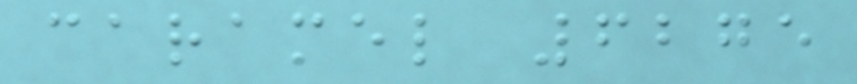caramel 6275
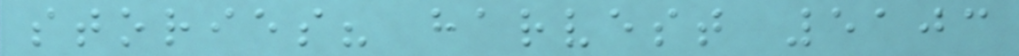stories? harvest 5103
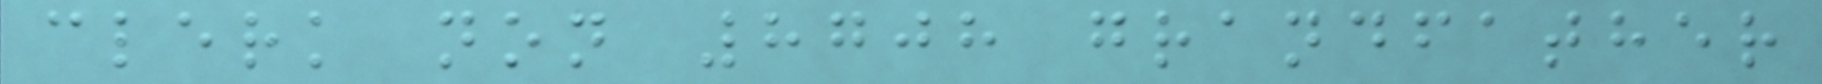clerk non 8708 grandfather
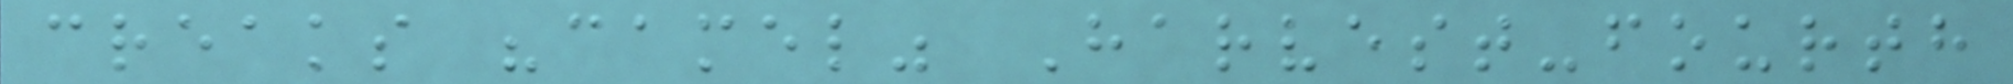creaks "camel" Harvest-fourth
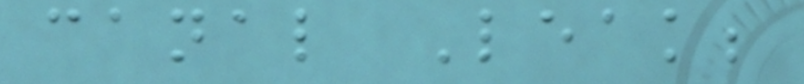canal Leak;
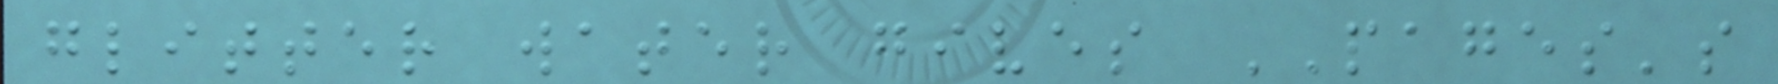glitter water gives PAGES's
